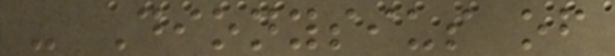- Dionysius of
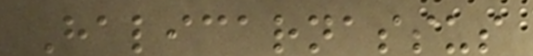Halicarnassus
